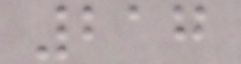217
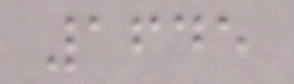1645
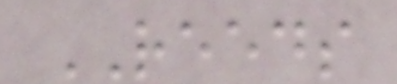REEDS
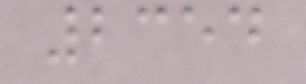2354
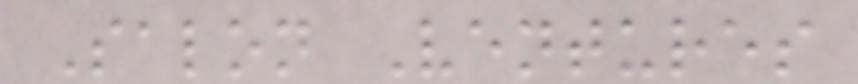Salon Ventures
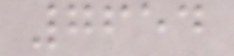7654
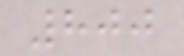800
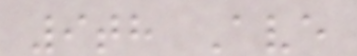9th Ave
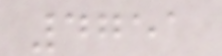4751
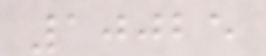10025
